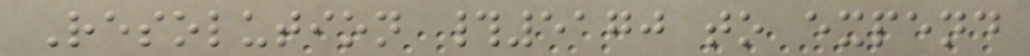Resolution #5170 to expend
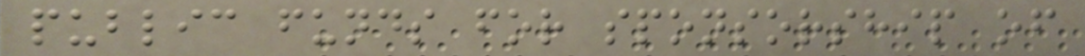public funds for sponsorship of
